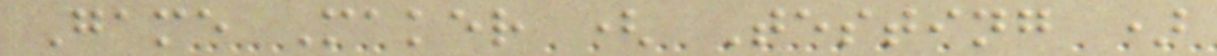Game Maker ( Testing )
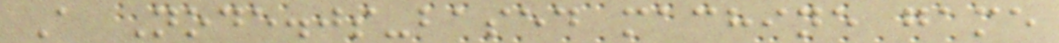A Node.js-based machine game
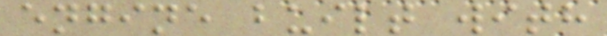engine built with
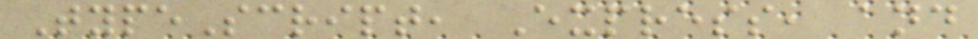TypeScript, Express, and
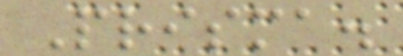Prisma.
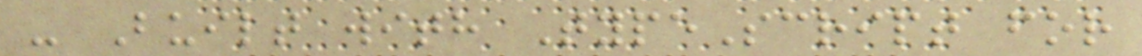- Built with TypeScript for
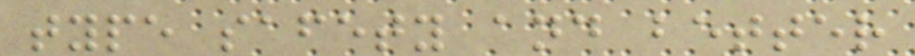type safety and better
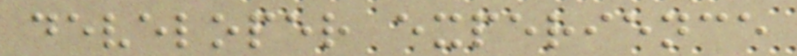developer experience
